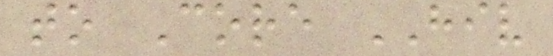to Core HIV
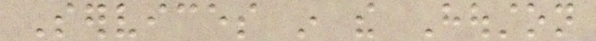Services in the Houston
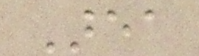Area
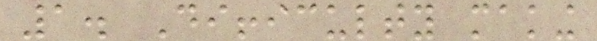1. Difficulty making
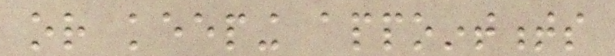or keeping appointments
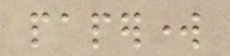paperwork
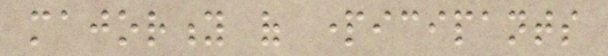majority of participants
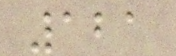121
